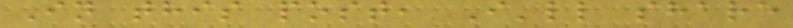In this post, I'll share
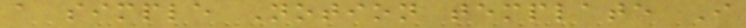a simple Notion template I
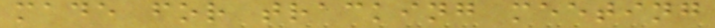made for tracking meeting
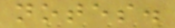notes.
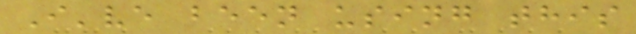I've been using this
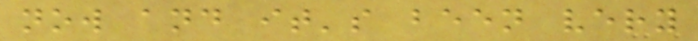now and it's been very
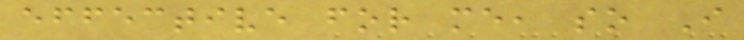effective for me, so I
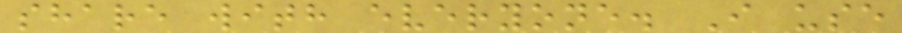share with everyone. I use
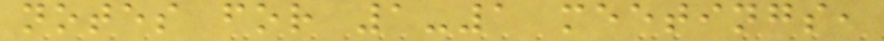notes for 1-1 meetings,
